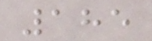185
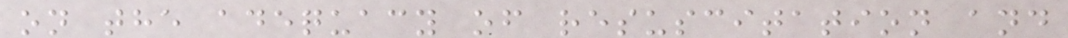on the adequacy of resuscitation and
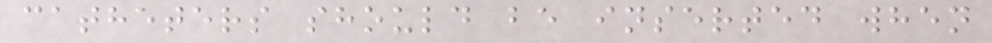catheters should be inserted when
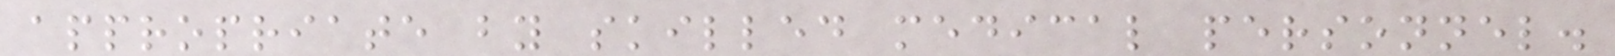appropriate by skilled medical personnel.
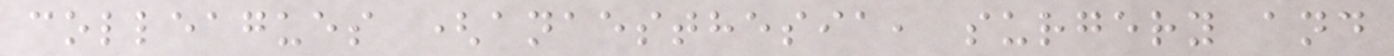colleagues (anaesthesia, surgery and
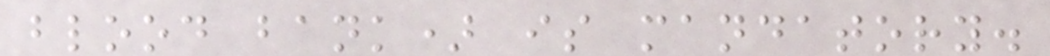blood bank) is mandatory.
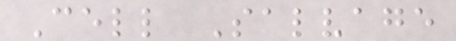Cell Salvage
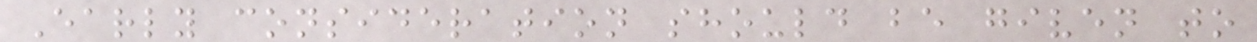Early consideration should be given to
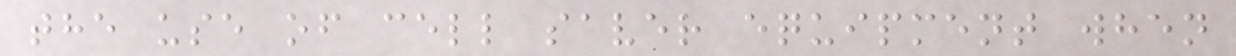the use of cell saver equipment when
